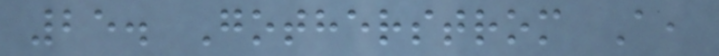25. Gotherstrom A,
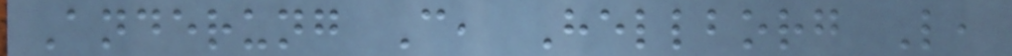Anderung C, Hellborg L,
